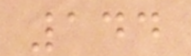144
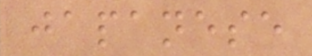japanese
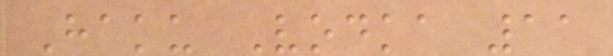Haku Vodka 11
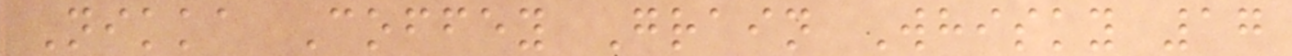Nikka Coffey Grain Whisky 17
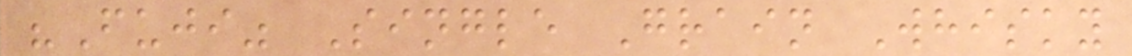"Fuji" Single Grain Whisky
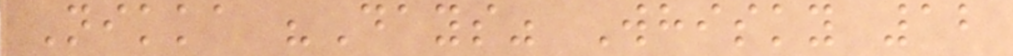Nikka "Days" Whisky 12
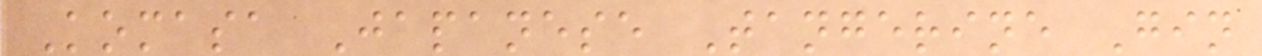Komasa Japanese Tangerine Gin
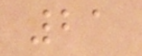21
